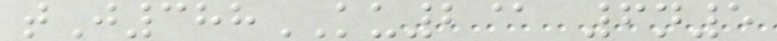tJ388KU2@ 6n5
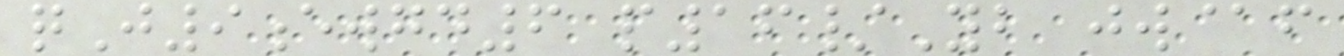qJ9ewgd6 p16/Yb jw@f
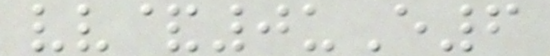vv&0uE6
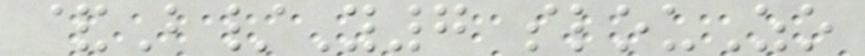&B/Y7 slouZo
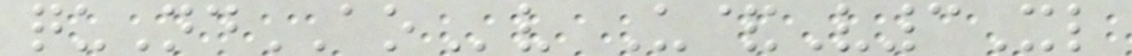quNdAOv U&V3Xl
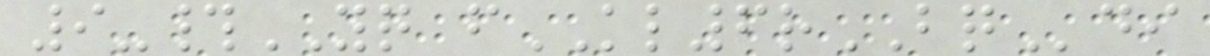9-#YQ fKL6rBQdi
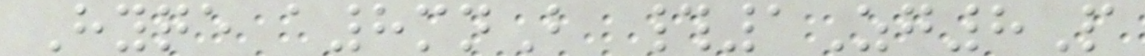Hyqe a8mnB #1Zg8P
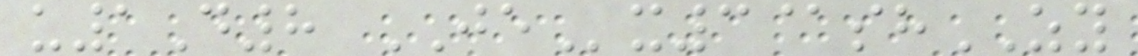u1D8 JEx3@shZY
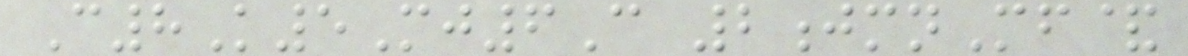C8K5Mj6C 2jmnMf&
